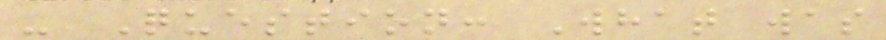- Question: What was
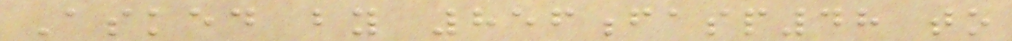Asked by 856fasp48 to
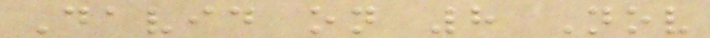David on 8 Nov
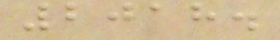2018.
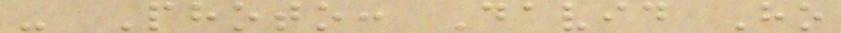- Photo: David Ho
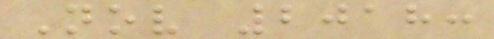Nov 2018:
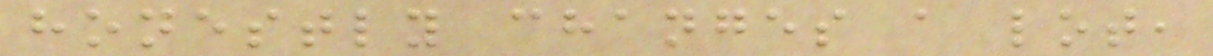honestly changes a lot,
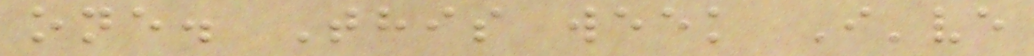one. This week I've
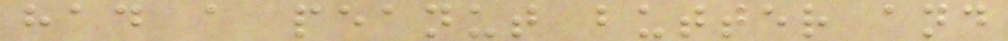had a peanut butter and
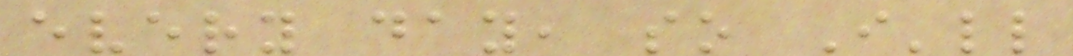every day, so I'll
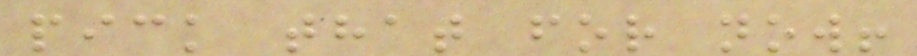pick that for now!
